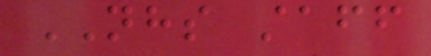NHS staff
